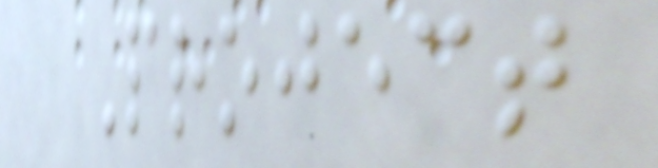Project
